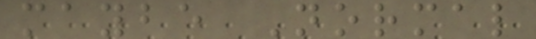maybe Normal
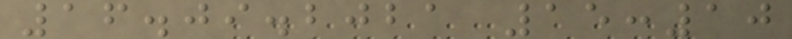16.09.2021 15:10
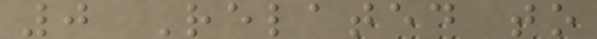0 Related to
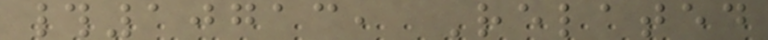#10713, Related
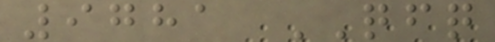9781 QFQ
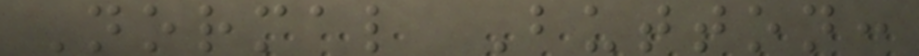Normal Button:
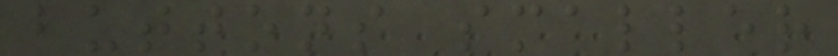buttons smaller
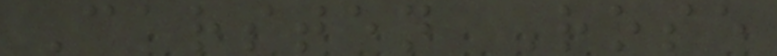Carsten Rose
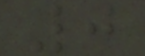0
